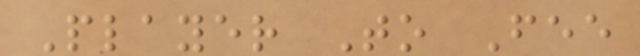Player To Fee
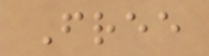Free
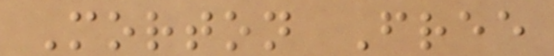Morton Free
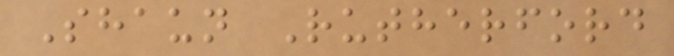Shaun Rutherford
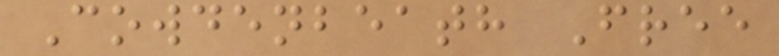Cowdenbeath Free
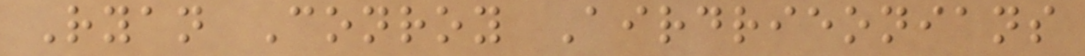Ryan Conroy Airdrieonians
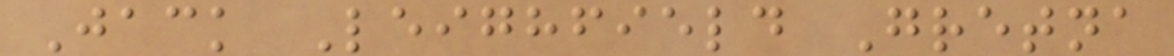Jack Leighfield Gretna
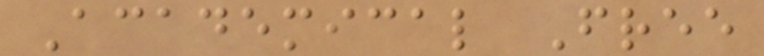Academical Free
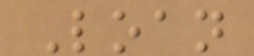Loan
